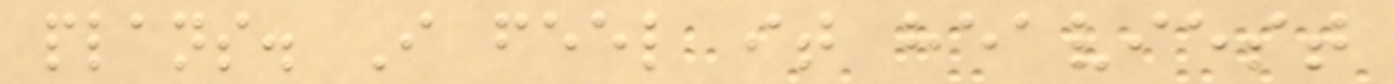plans. I feel it heaviest
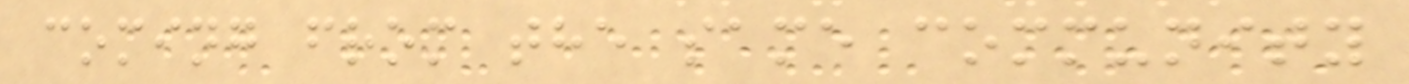coming from the same community
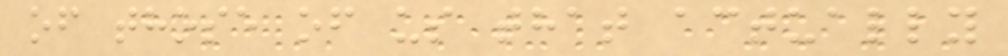of those of us that actually
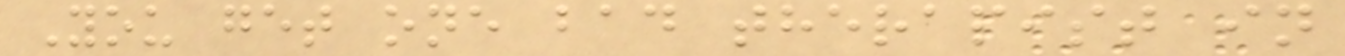You get one bad therapist in
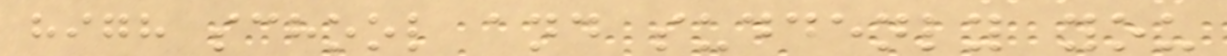high school and suddenly you
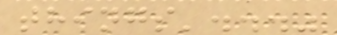things'..."
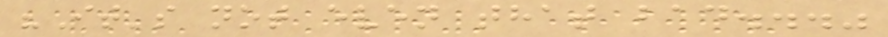"It's not even that bad..."
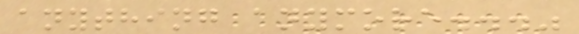anything anymore..."
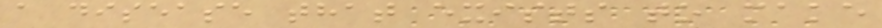a disease that exists to make
